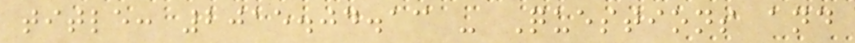title: 2015.04.13 - Questions and
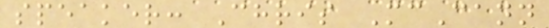speaker: Chris McCann
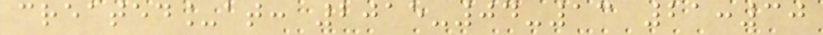created_at: 2015-04-13 21:30
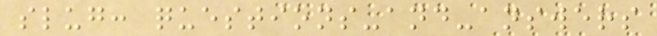slug: questions-and-answers
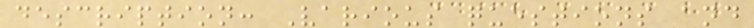description: Various questions and
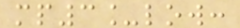mp3_low:
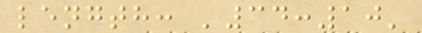length: '34:10'
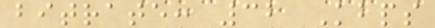bitrate: 32 Kbps
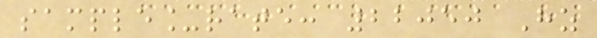sample_rate: 22050 Hz
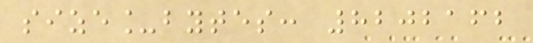size_bytes: 8202162
